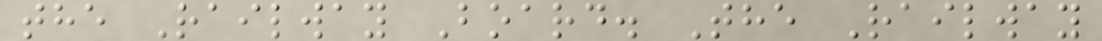the Railway Board. The Railway
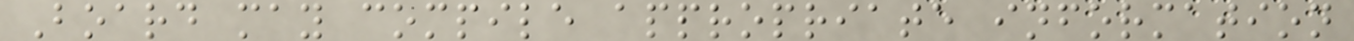Board may compile appropriate information
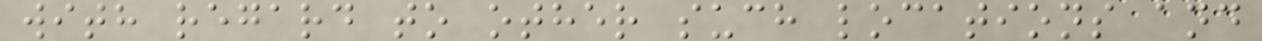with regard to other such locations and
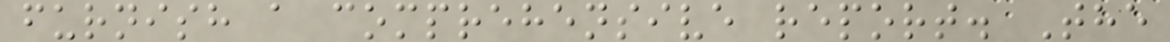furnish a comprehensive report. The
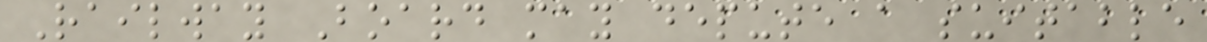Railway Board may depute a suitable
